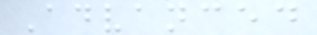Advanced
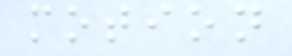motion
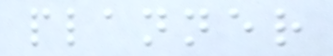planner
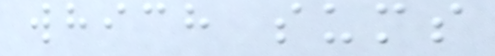which sums
